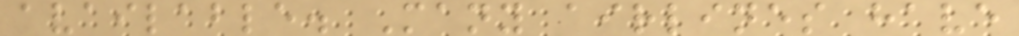available. Many airlines have
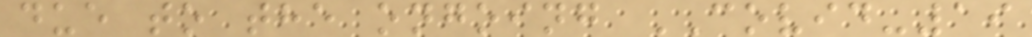due to the ongoing COVID-19
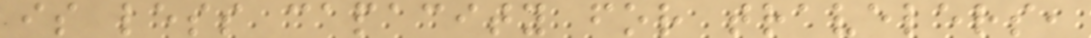is less capacity for travelers,
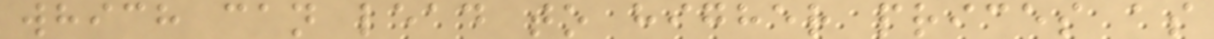which can lead to higher prices as
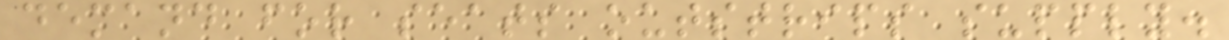demand for seats outstrips supply.
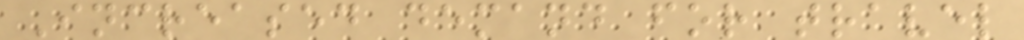Increased demand for travel
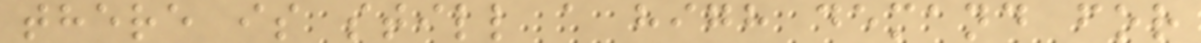there is still a high demand for
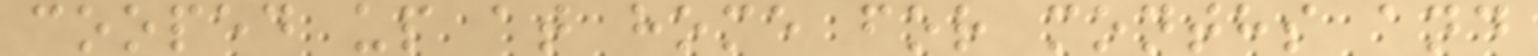cooped up at home for months and
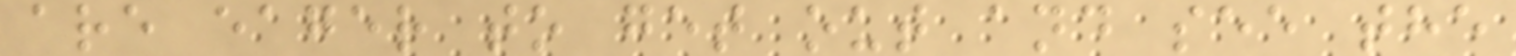are eager to get out and see the
